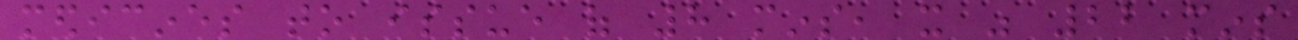medicines to issue of 8 mins, it was 22 mins
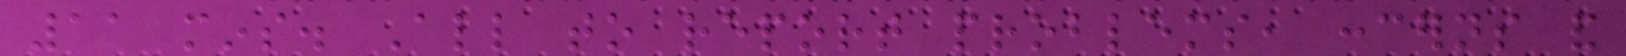11 mins. All to report problems, concerns and
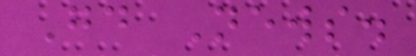Good News.
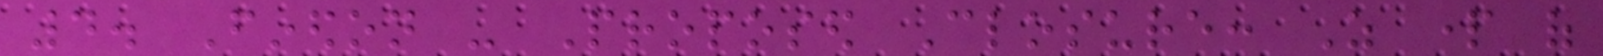4. Finedon - Proposed Closure: As part of
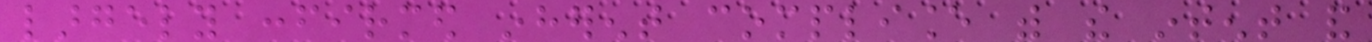largely confirmed inherent compliance with the intent and
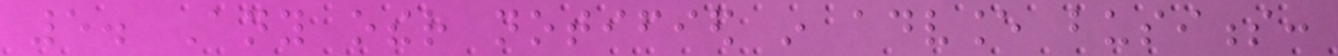5. Any other notified in advance business:
